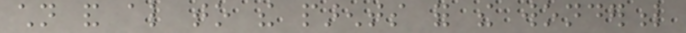children and also to the parents for the wonderful
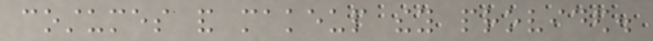costumes and makeup they provided.
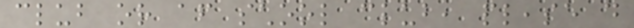club or after school club, please do
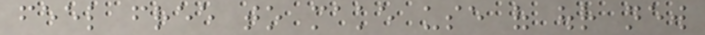feel free to make use of our new
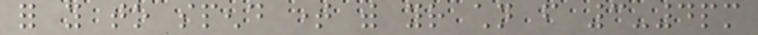for you to spend time with your children from 3-4pm
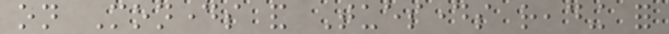on Mondays and Tuesdays reading for
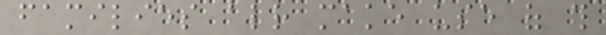families already make use of this
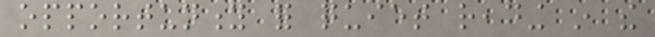opportunity for quiet reading in the
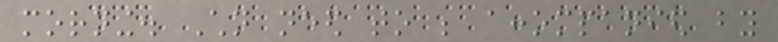morning. Children need to be accompanied by
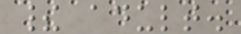their adult.
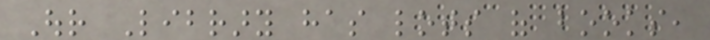Our Library has lots of books,
